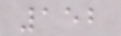152
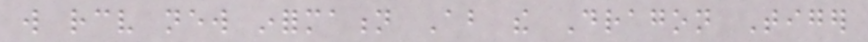will receive new information About the Dragon Tiger
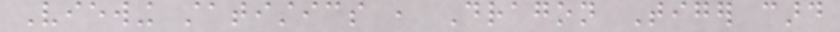Viewing statistics , Dragon Tiger card
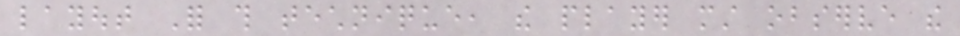layout For this technique, the player must observe the
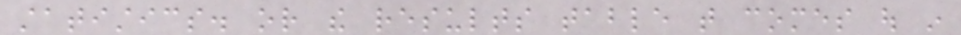statistics. or the results table that comes out in
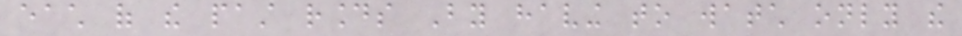each of the past rounds By having to watch only the
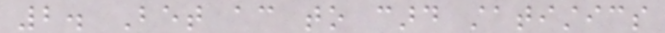2. Bet according to card statistics
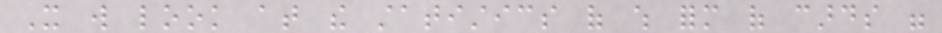It will look at the statistics of which form of cards were
